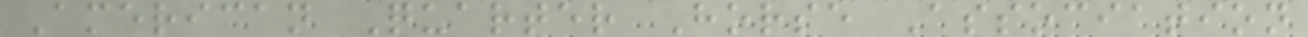American Quarter Horse Association
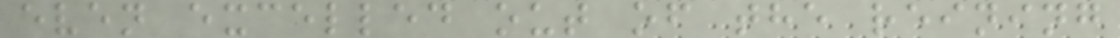even excelled out of the reining
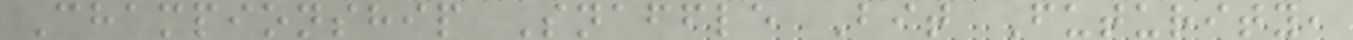Championship Snaffle Bit Futurity,
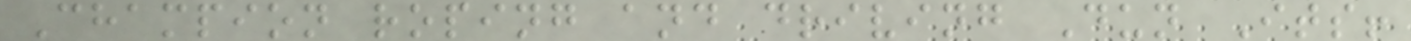Champion roping and driving Dun Its!
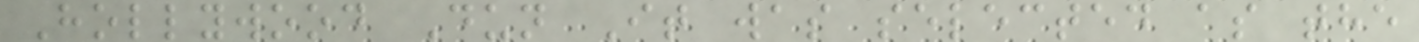Hollywood Dun It was selected as the
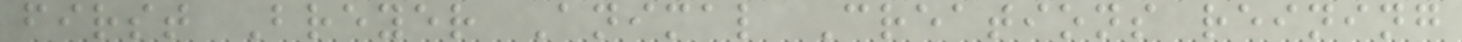first Breyer Animal Creations reining
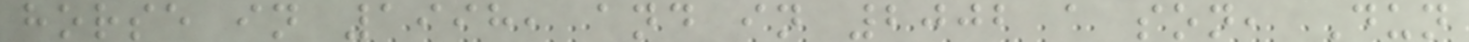horse in 1998, and in 2002 a son, Dun
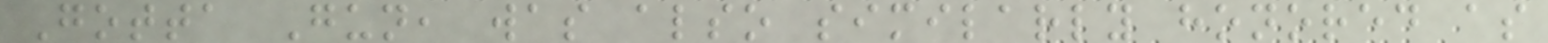Gotta Gun, was also similarly honored as
